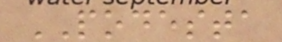PODESTA
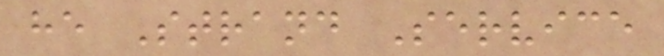he Strand Service
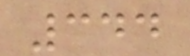344
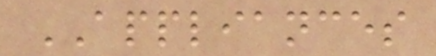APPLIANCES
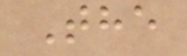The
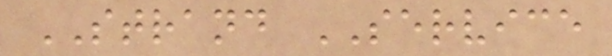STRAND SERVICE
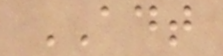ADT
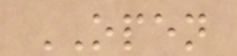OPEN
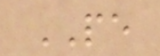PE
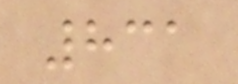831
